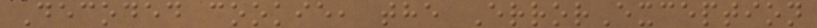Decoded cookie, the ErrorException
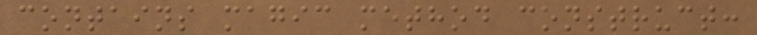contains magic method construct:
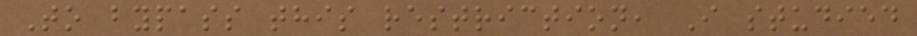To bypass this restriction, I studied
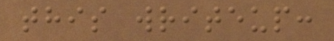this writeup:
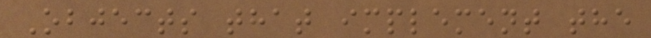Objects that implement the
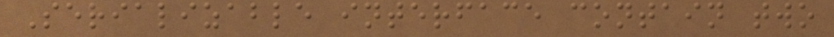Serializable interface contain two
